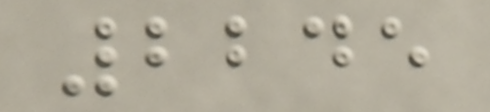2245
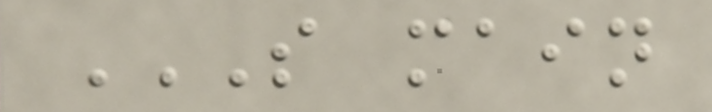S MAIN
